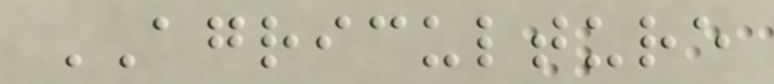AGRICULTURE
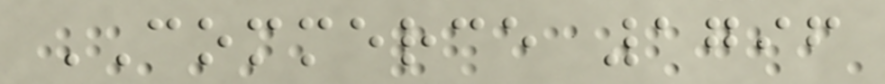COMMERCE 1796
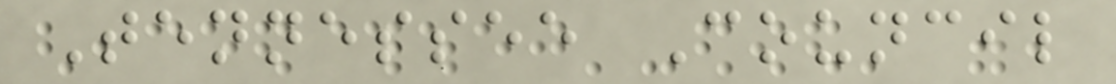Tennessee Council
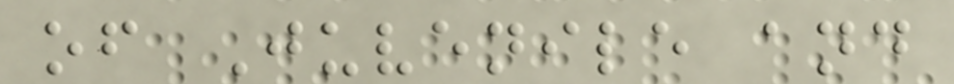of Juvenile and
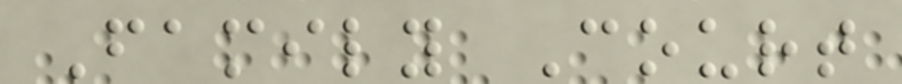Family Court
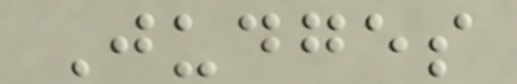Judges
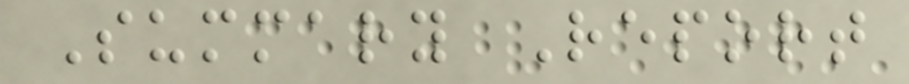Summary Report
